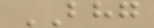BHG
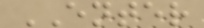ENTER
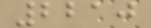2210
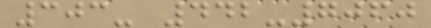303- 442-7060
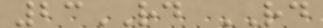23RD RD
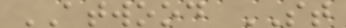ATWOOD ST
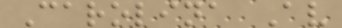Carolina Av
